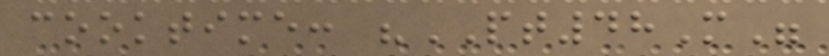cooktime: "PT48M"
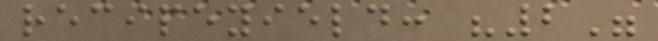recipeyield: "2"
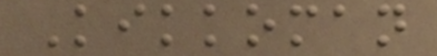Kikkoman
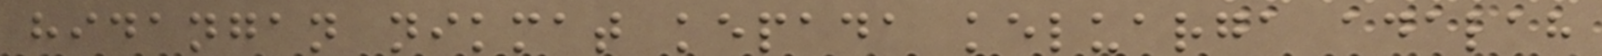hidangan nikmat kepada keluarga adalah
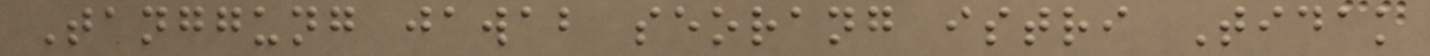Tanggung jawab seorang istri Tidak
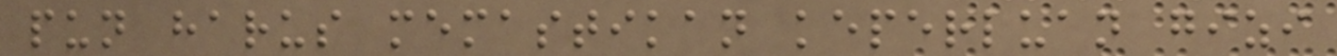pun harus memastikan keperluan gizi
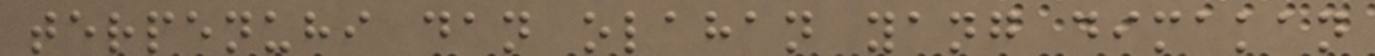terpenuhi dan olahan yang dimakan
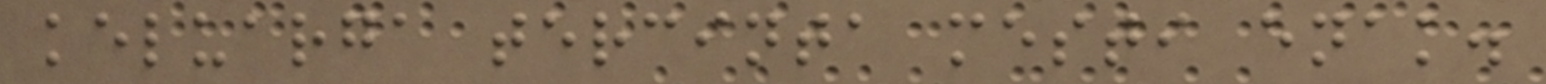keluarga tercinta mesti enak.
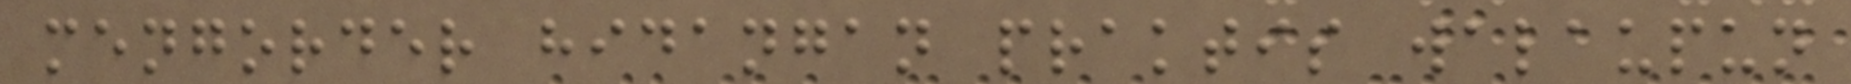mengorder hidangan praktis walaupun
